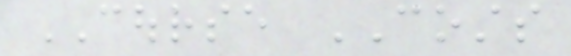COURSE COSTS
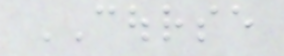COURSE
